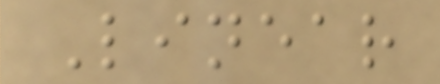Linear
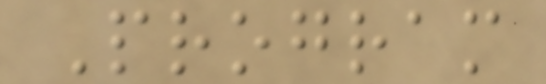Program
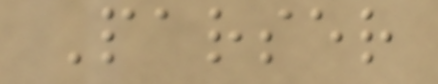Parser
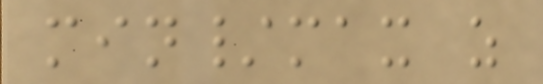min/max z
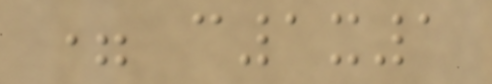= c1x1
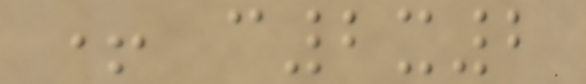+ c2x2
